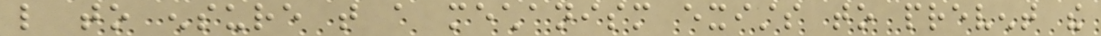like to ensure that a mechanism exists to prevent the
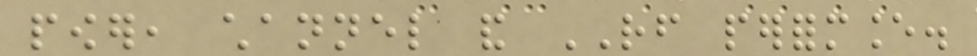power, channel and RF performance.
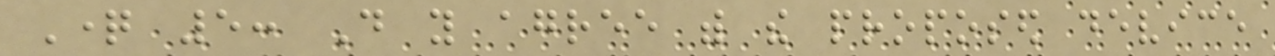Question 5: Do you agree with the proposed device
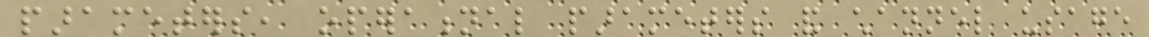parameters, operational parameters and channel usage
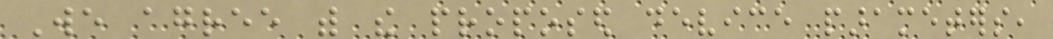We agree with the proposed device parameters,
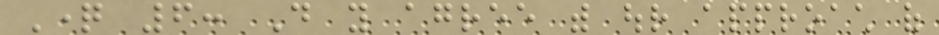Question 6: Do you agree with our approach of
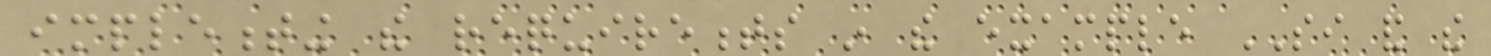implementing the requirements in the example SI and the
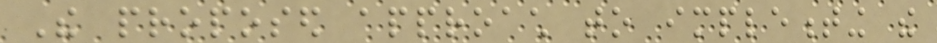The proposed approach to implementing the
